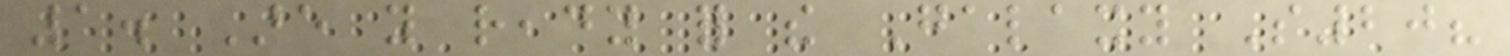1. Are you ready for the Galaxy S20?
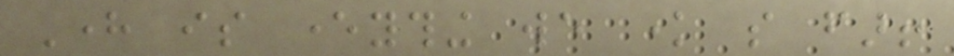Here is everything we know so far!
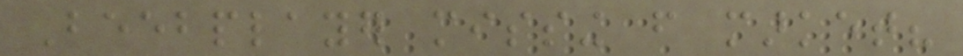Beebplayer missing from market?
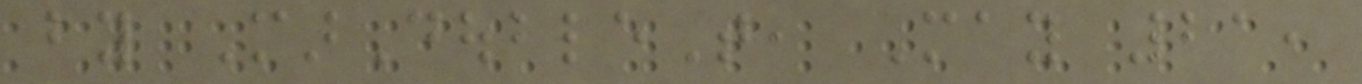by MarDoubleT, May 21,
